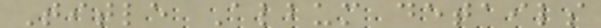Title Album details
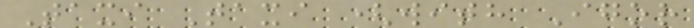Taxi Taxi (with Igor
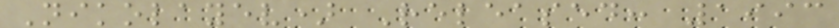Nikolayev) Released: 1993
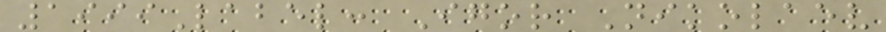1999Label: Igor Nikolaev
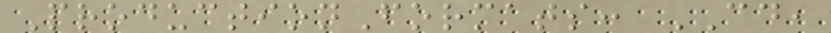ProductionFormats: CD,
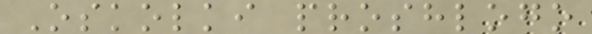Oskolki proshlogo
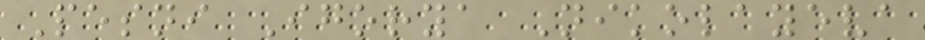Pesni Igorya Nikolayeva
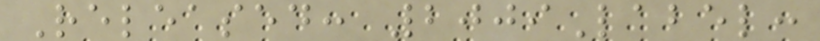Released: 2009Label:
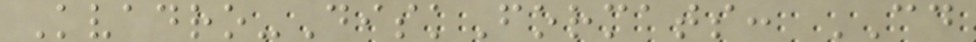Kvadro-DiskFormats: CD
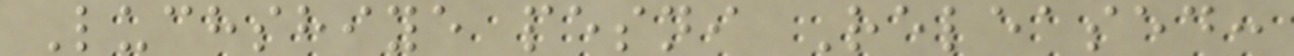Luchshiye pesni Released:
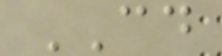CD
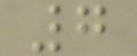7
